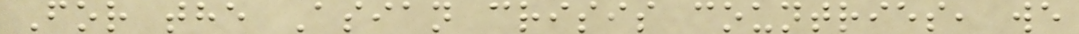For the Asian crisis countries, we
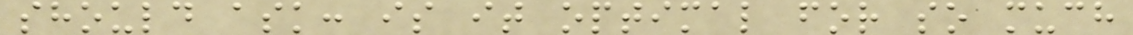should ask: is it optimal for so much
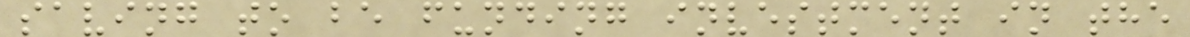saving to be funding investment in the
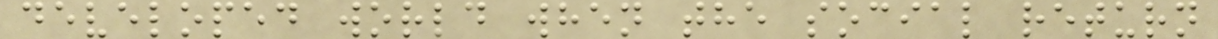developed world when the social return
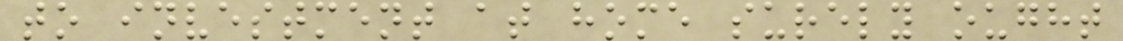to investment at home surely ought
